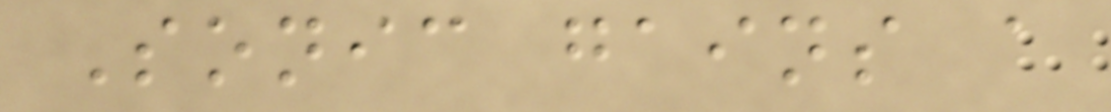Sonic gains a
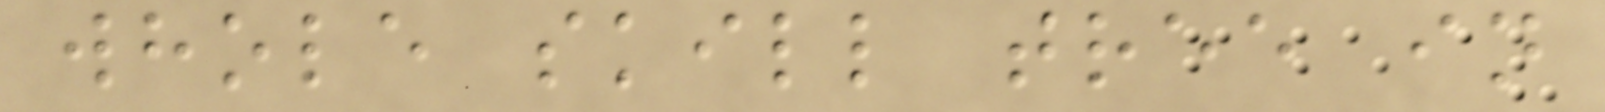whole skill tree in
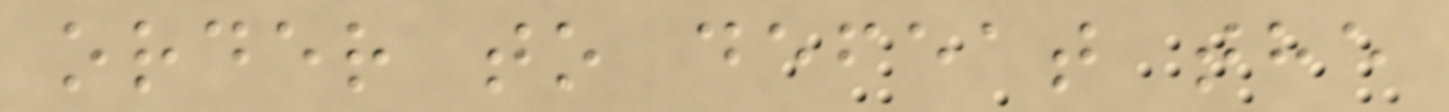order to defeat the
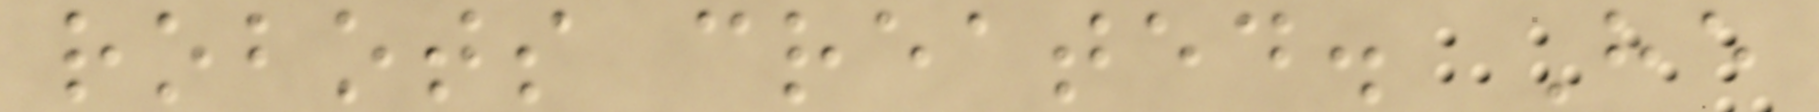robots created. He
